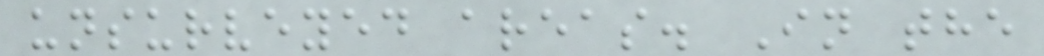unsurveyed areas. In the
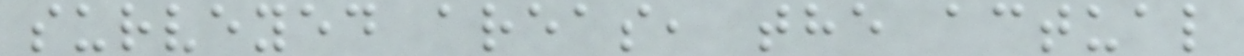surveyed areas, the actual
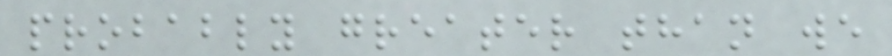probably greater than we
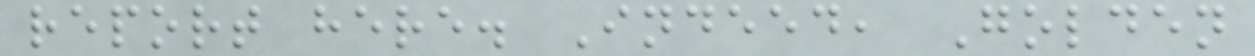report here. Indeed, Golden
